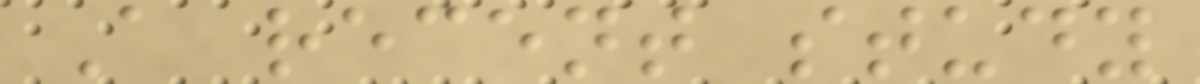A recent study
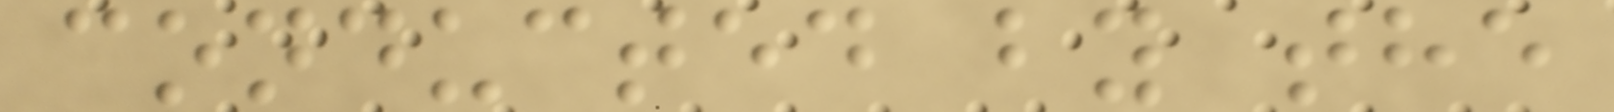conducted by the
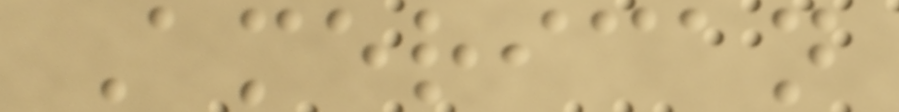American
